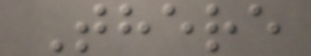There
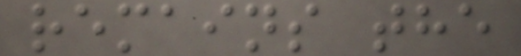remains the
